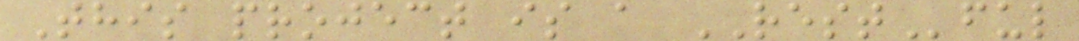This project is a RESTful
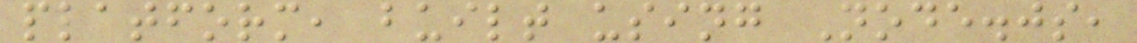platform, built using Node.js,
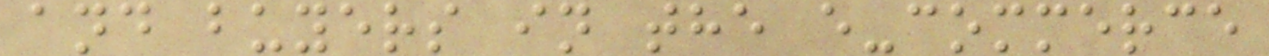and buyers in the e-commerce
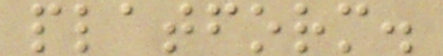platform.
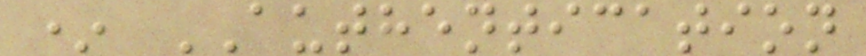* AUTHENTICATION
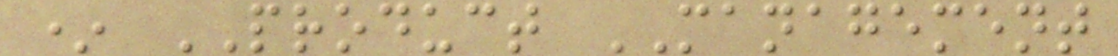* PRODUCT MANAGEMENT
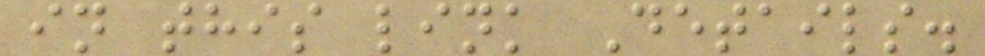in this link Details.
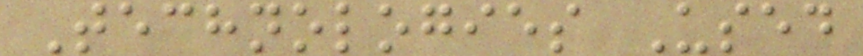Technologies Used
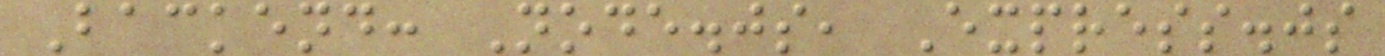Backend: Node.js, Express.js
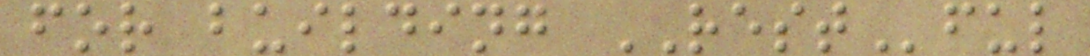for building RESTful
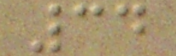34
